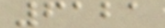6121
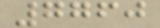7760
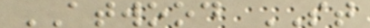ATWOOD ST
